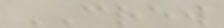CREW
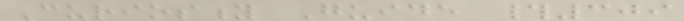Curiosity Guide #309
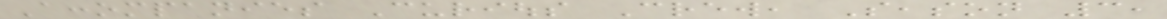Accompanies Curious Crew, Season 3,
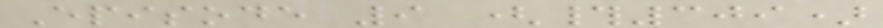Episode 9 (#309)
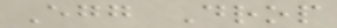Egg Drop
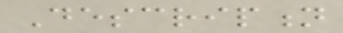Description
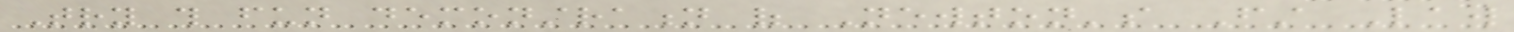Try this fun demonstration of Newton's First Law
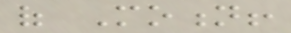of Motion!
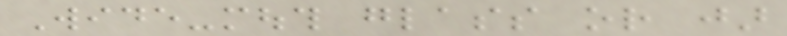Wide-mouth glass or jar
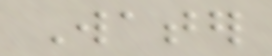Water
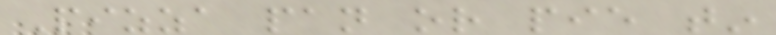Pizza pan or pie tin
